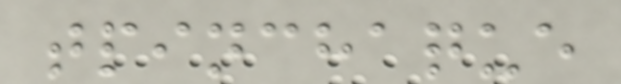tpinchaque
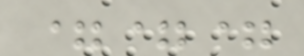===
